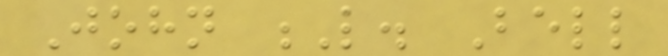John L. Bell
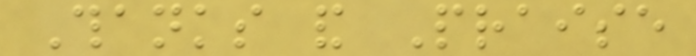Thanks and Praise
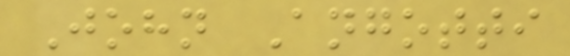John Angotti
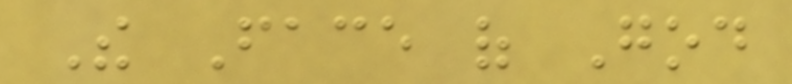The Face of God
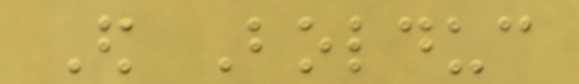Ed Bolduc
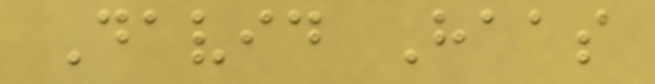David Haas
